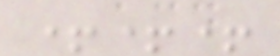+++
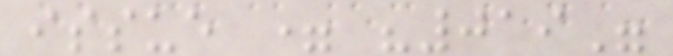issue = "019"
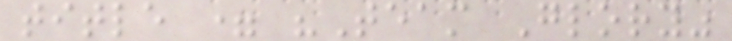title = "Team Glory"
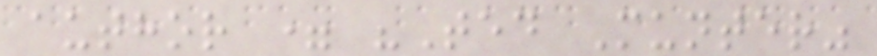author = "Ted Munter"
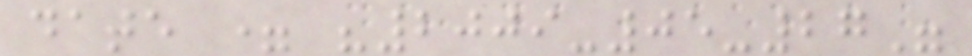date = "2009-05-27"
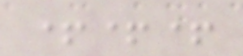+++
